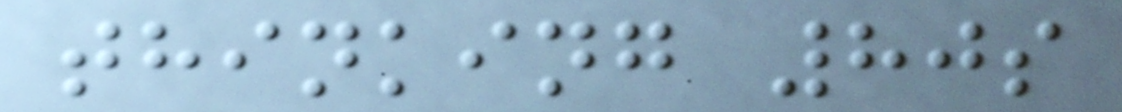thinking 80s
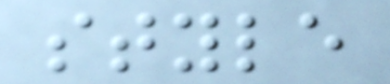style
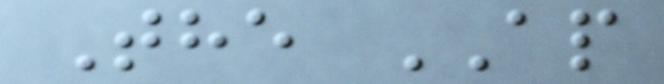The AP
